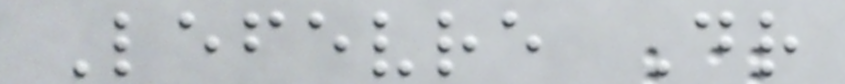Lefevre Dr
